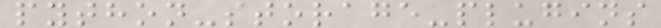python-storage-plugins
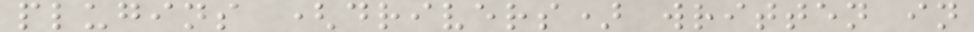plugins (drivers) written in
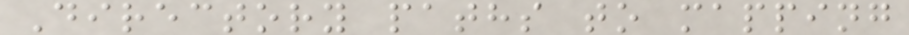Directory paths to mapping
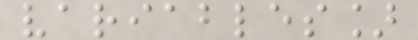variables]
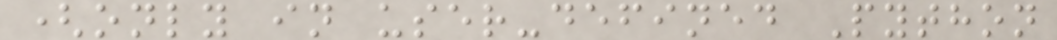(only in user-defined Python
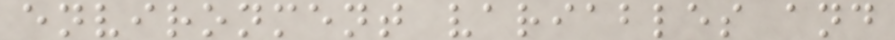environment variables and
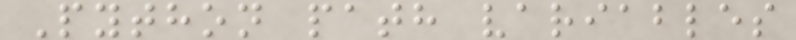Python path variables
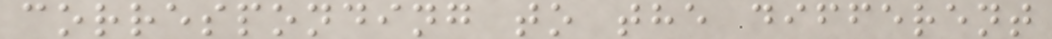corresponding to the different
